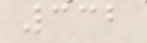332
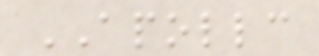APOLLC
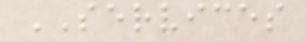SERVICES
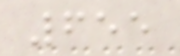655
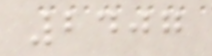2407
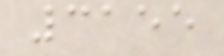3155
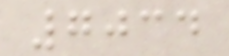7034
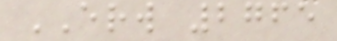ERW 2765
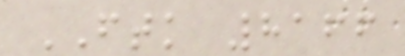FTK 8166
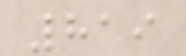819
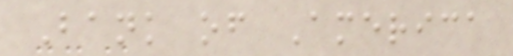Bank of America
